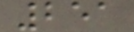251
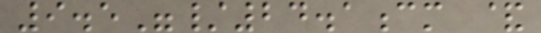9.5"/24.1cm &
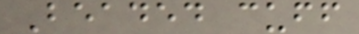Beaded cuff
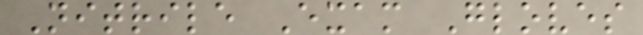Nitrile Exam Gloves
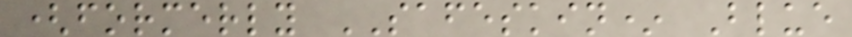(formerly SAFESKIN* Blue
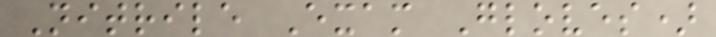Nitrile Exam Gloves)
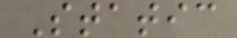Static
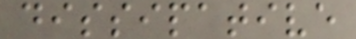dissipative
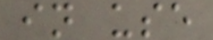in use
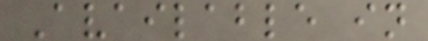Available in
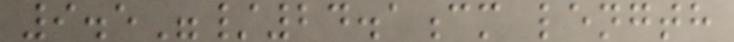9.5"/24.1cm length
